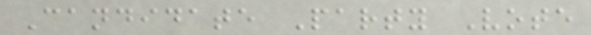Candidate Party Vote
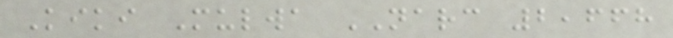Kiki Mulwa NARC 2,668
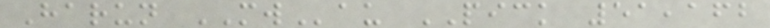Harun MWau PICK 51,162
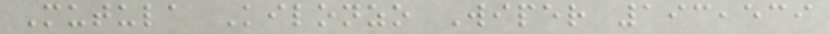Mutula Kilonzo Wiper 193,539
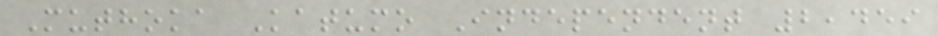Muthoka Katumo Independent 2,459
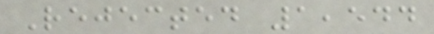Rejected 1,544
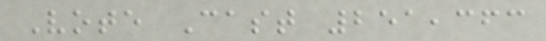Vote Cast 251,363
